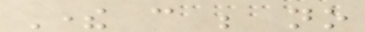There can be no
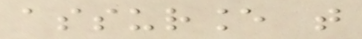assurance that
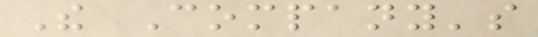The Company's
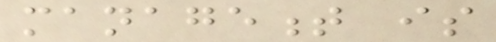management is
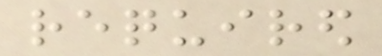required
